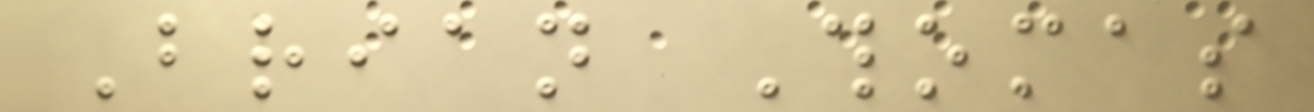Brian Thomas
